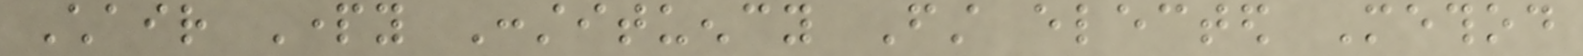Chair Party Constituency First elected Method
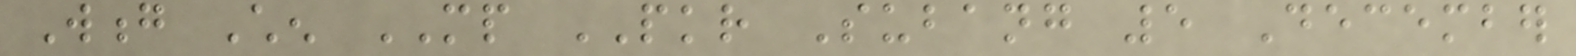Wong Chen MP PKR Subang 5 December
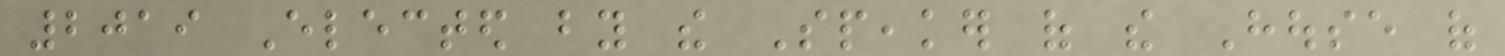2019 Elected by the Speaker of the House of
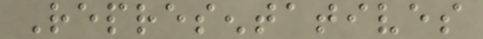Representatives
